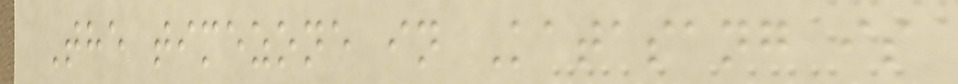The timezone in Katasang is
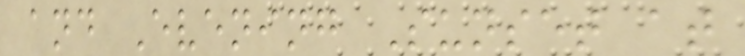and Evening Sunset at
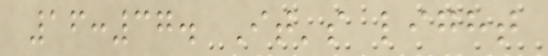16:37. It's light
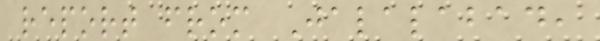report from Jalalabad,
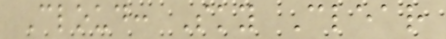Cloud: Sky Clear
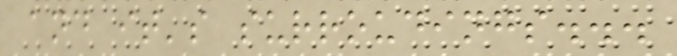and it's surroudings...
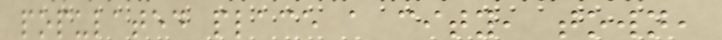populated place a city, town,
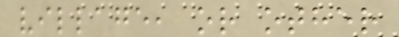village, or other
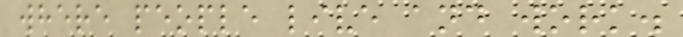where people live and work.
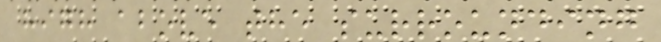high above the surrounding
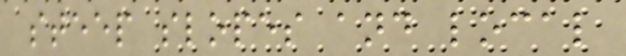steep slopes and local
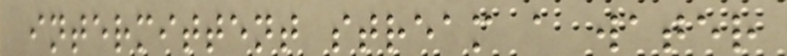intermittent stream a water
